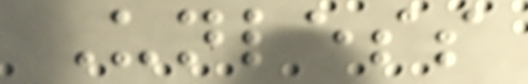Unless
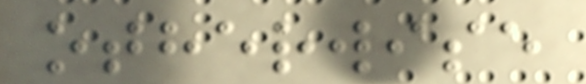otherwise
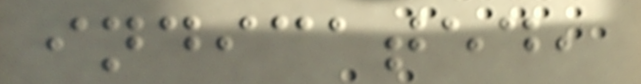indicated,
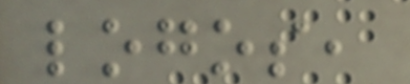logos,
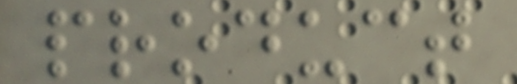product
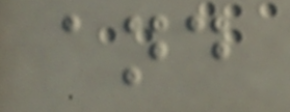and
